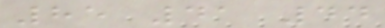85 41 44
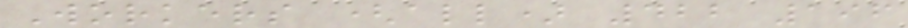Workers (all) 422 196
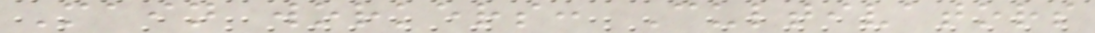Main workers: Cultivators
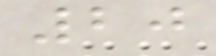20
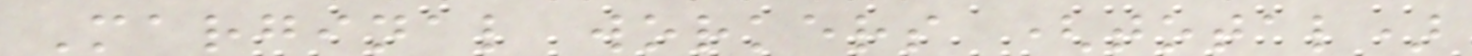Marginal workers (total)
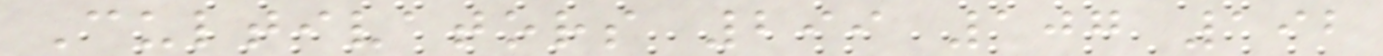Cultivators 299 107 192
